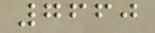7660
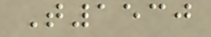T1530
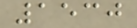1530
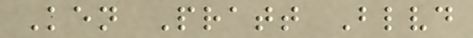Ken Pratt Blvd
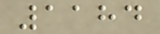1184
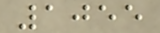1055
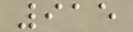915
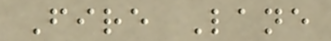Fire Lane
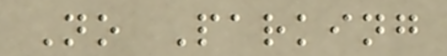No Parking
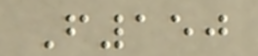F150
